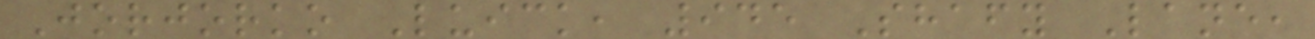Jorjorko Luick, 945 Shafy Lane,
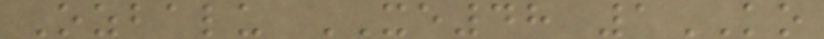Ozbalu XE48 1KO
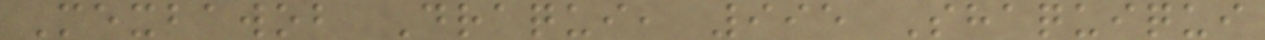Mexbawob Draqui, 995 Shaquiqui
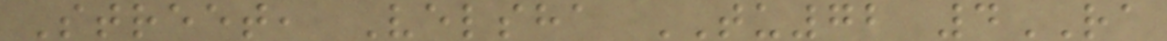Street, Velsha TU72 4RA
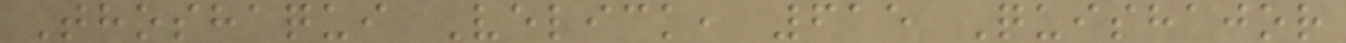Thoshaqui Velick, 615 Quishajor
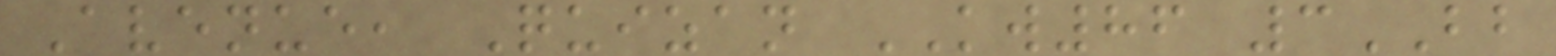Avenue, Quizan KW86 3BB
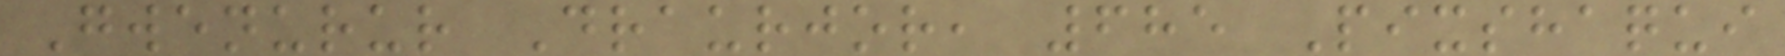Gwenurur Draurjor, 685 Pixshaqui
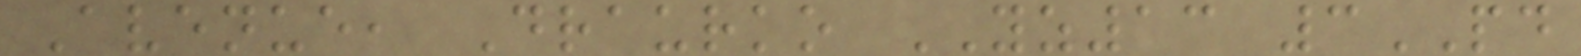Avenue, Draurko YZ13 3PD
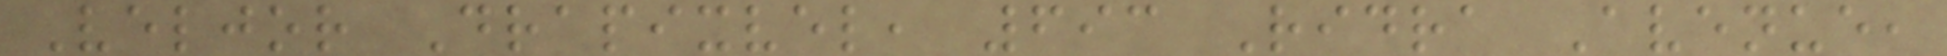Veljor Drapixvel, 693 Ridra Avenue,
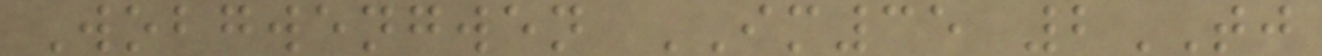Wobgwengwen IM35 2TJ
